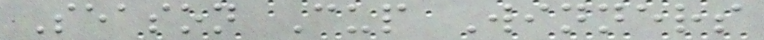Season Cup Winners
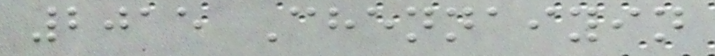2015 Chennaiyin
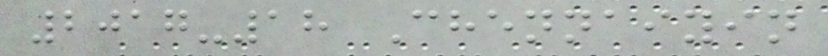2017-18 Chennaiyin
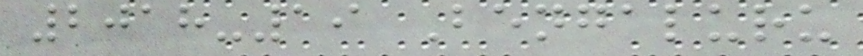2018-19 Bengaluru
